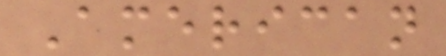American
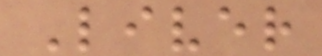Liver
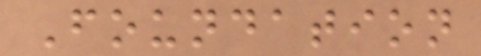Foundation
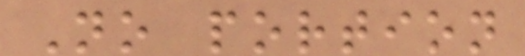No portion
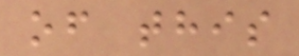of this
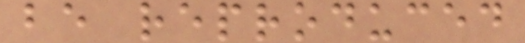be reproduced
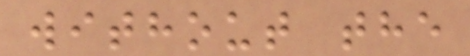without the
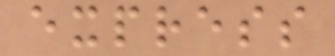express
